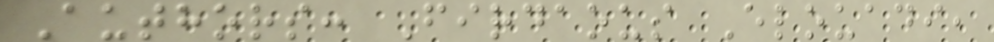Authors: Firdaous Elouadi,
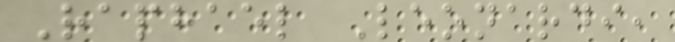Raphael Leonardi,
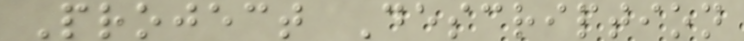Project Description
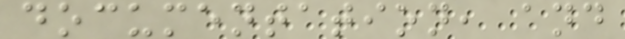documentation, and
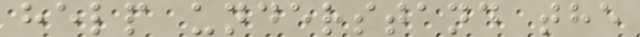help understand the
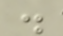.
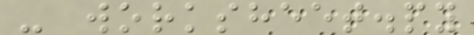- worksheet.py
